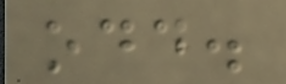odd.
